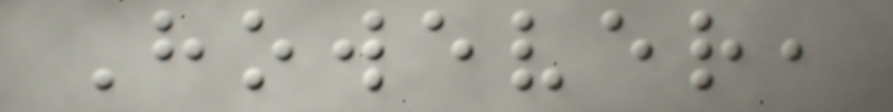However,
